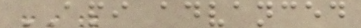API advanced
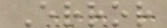Error
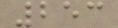253
